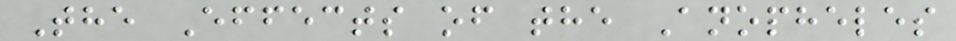The Effects of the Anopheles
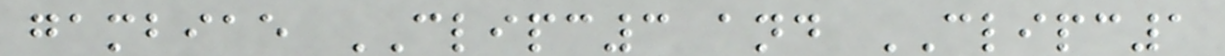gambiae CLIPC3 and CLIPC1
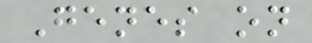Genes on
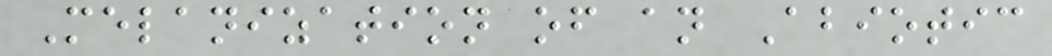Melanization of an Abiotic
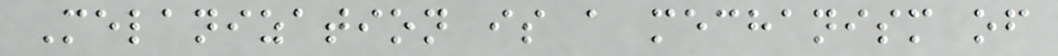Melanization is a mechanism of
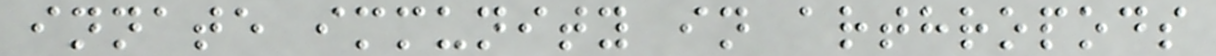innate immunity in arthropods
